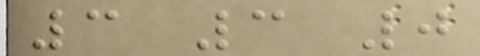3 3 0
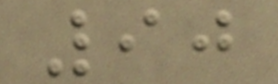90
